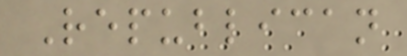Republican
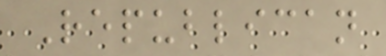Republican
